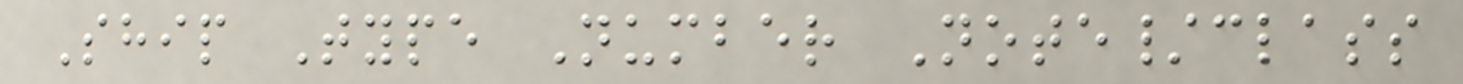Ship Type Number Note/class
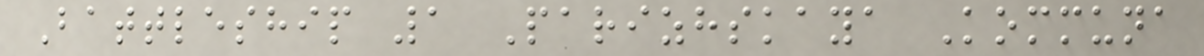Battleship 1 Parizhskaya Kommuna
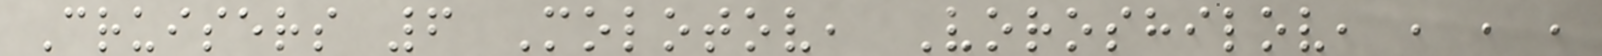Cruisers 6 Molotov, Voroshilov, , , ,
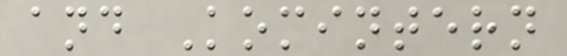and Komintern
